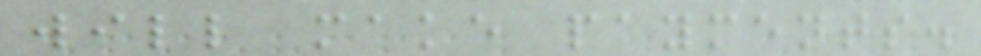will make payments.
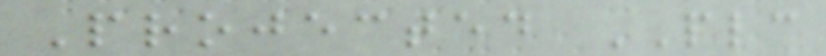Projected PLC
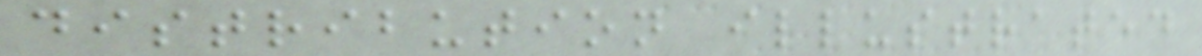distribution illustrated
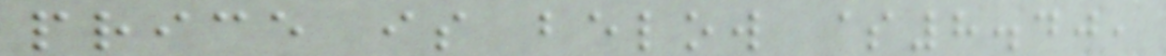price is below $8.40,
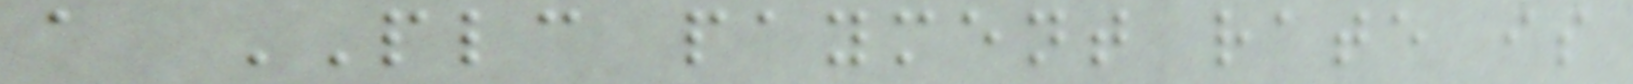a PLC payment rate is
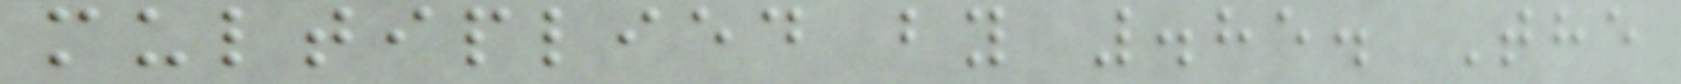multiplied by .85. The
